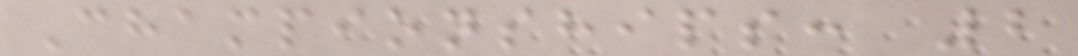Championships: 2
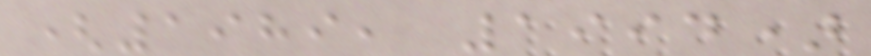(1989, 1994)
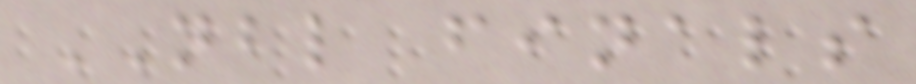NBL finals
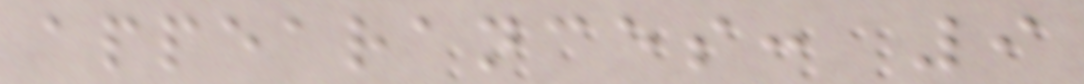appearances: 9
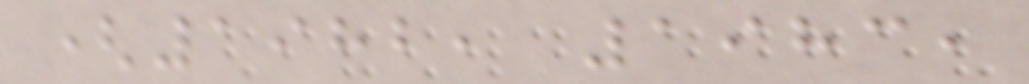(1982, 1983,
